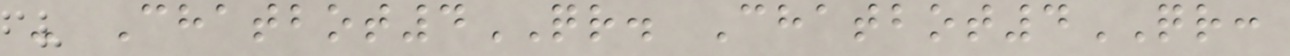- Chatbot4QR. Chatbot4QR:
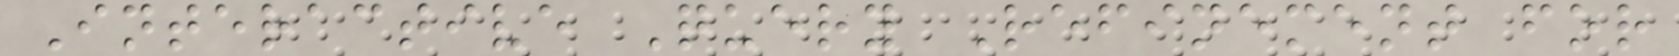Interactive Query Refinement for
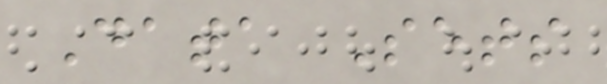Data Sets
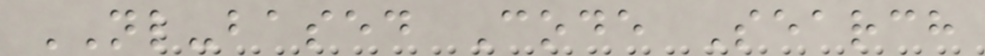NL-based Code Search
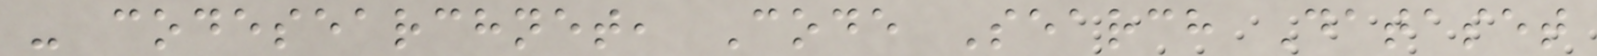- codesearchnet, Code Search Dataset
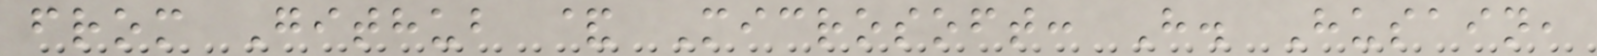from Github & Microsoft: H. Husain,
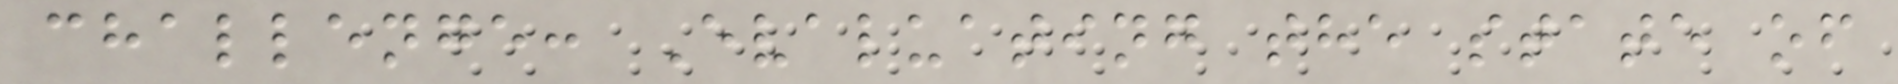challenge: Evaluating the state of
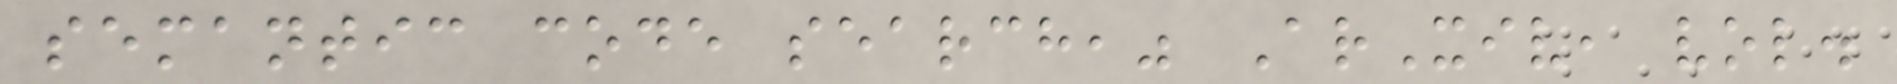semantic code search," ArXiv, vol.
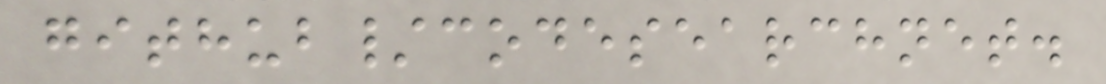github/codesearchnet.
